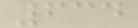634
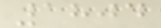1804
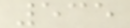535
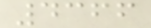4366
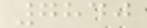7840
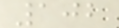102
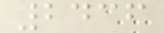2436
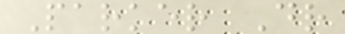Parker Dr
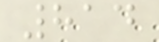814
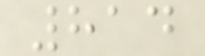814
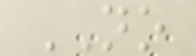NO
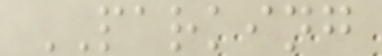PARKING
